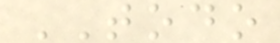TODO
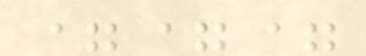===
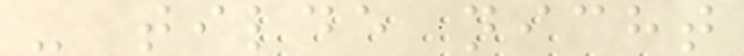- tilde nicht
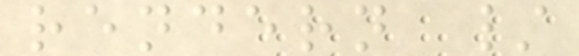rendern /
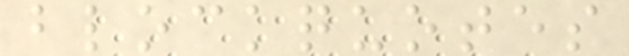blockquotes
